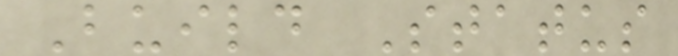Build Status
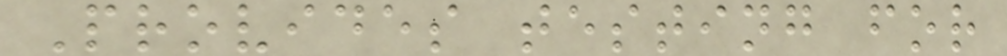Provides testing for
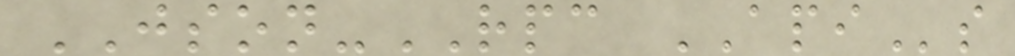JSON-RPC APIs
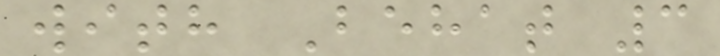with Behat 3
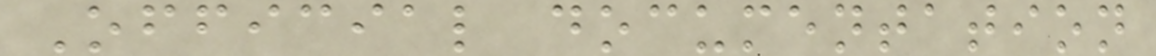Official documentation
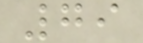79
